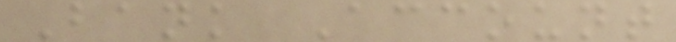Bank Account
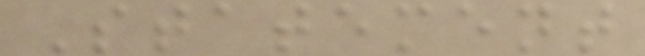Statement
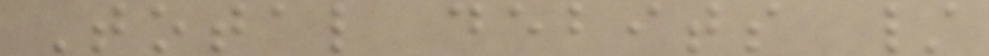Total debits /
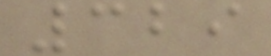329
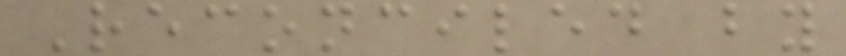Reconciled by
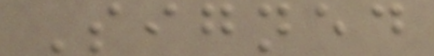Signed
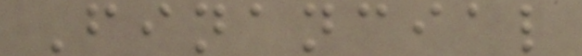Financial
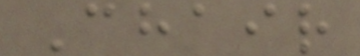Chair
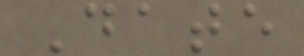Date
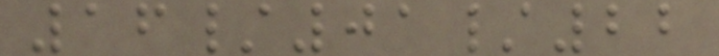16/01/22
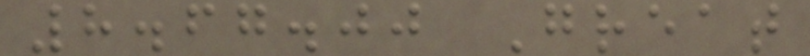8.67.00 Great
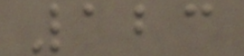123
